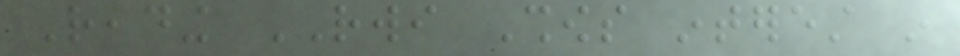Reading RWI Shows interest in
